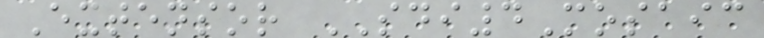Extensor SDI4Mosaic
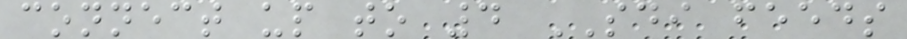connect up to 4 SDI feeds
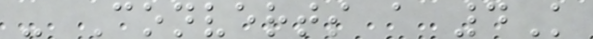- Converts a 4K
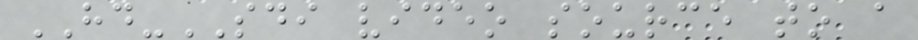HD-SDI video source to a
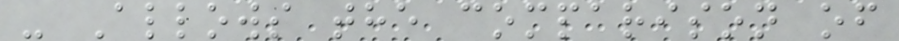- Allows the comparison of
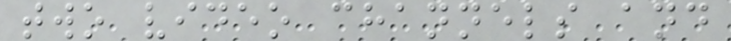two video channels and
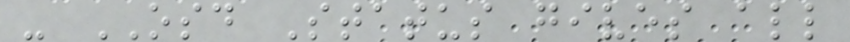- OSD Status gives all
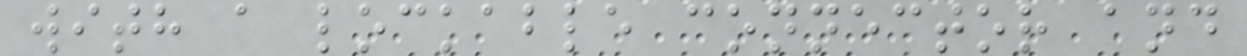with a lockable connector and
